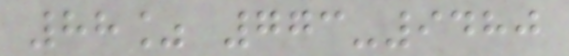88% 773-9480
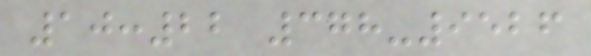10:22 378-9526
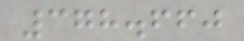378.660
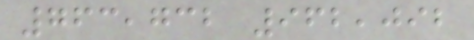763,732 962,092
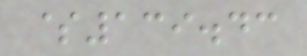$139.43
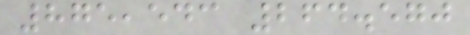875,543 264.570
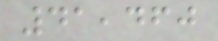41,460
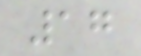17
